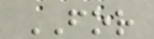FOR
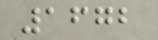1672
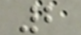2
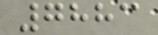7883
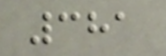381
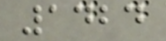1424
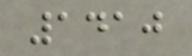1410
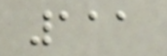111
